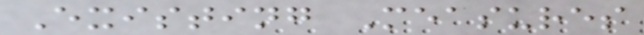Existing Measures
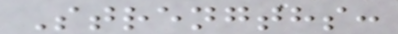Strengths:
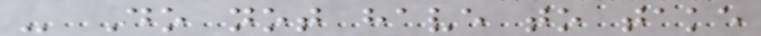- Do not have to take
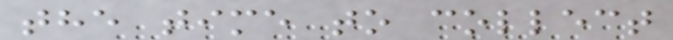the time to collect
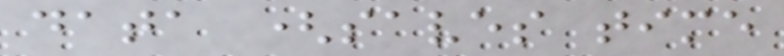data (saves time
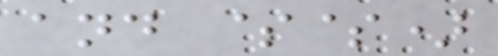and $$)
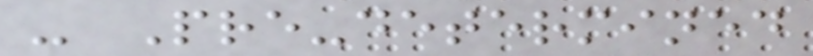- Pre-determined
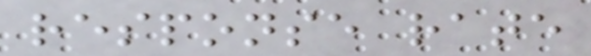response rate
